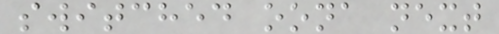switched oona next
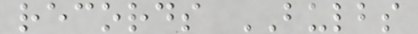records BULBS
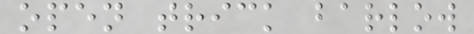open trick barlow
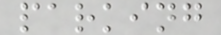parking
